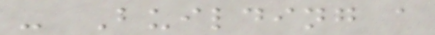- Building a
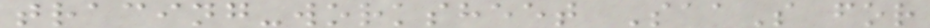tracing-worksheet SaaS for
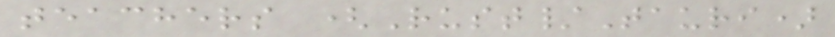teachers (Rust/Tauri)
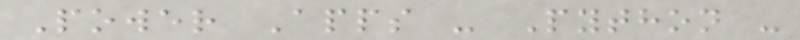Power Apps - Python -
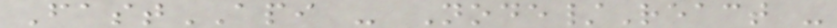FastAPI - Node/React -
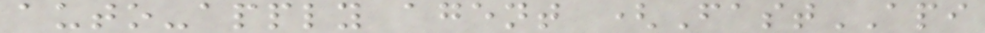auto-apply agent (FastAPI
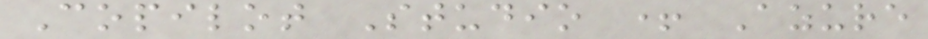Copilot Studio + Azure
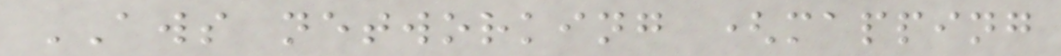AWS networking (mapping
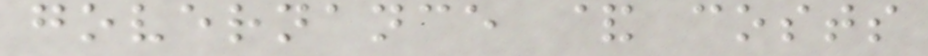governance & costs
